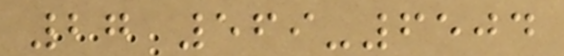27 569-6504
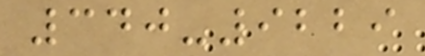340-9229
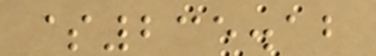$235.12
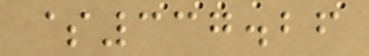$337.26
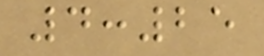4:25
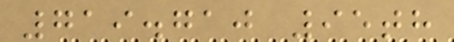719.710 95th
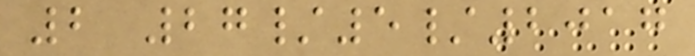2 27/5/2017
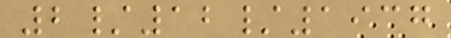2/12/1937
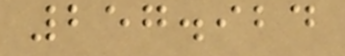257.924
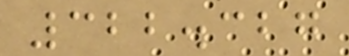322.327
